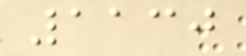1130
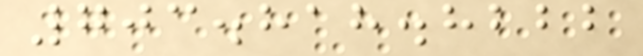703.818.8222
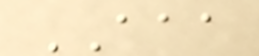AAA
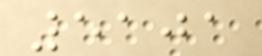5101
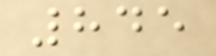845
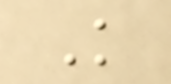K
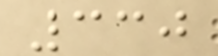330
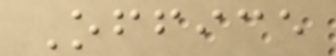Office
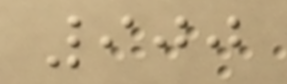900
